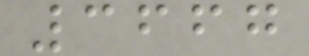3667
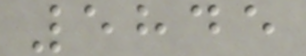5845
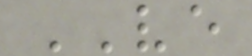VE
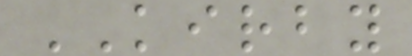KIRBY
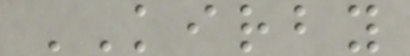KIRBY
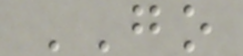GO
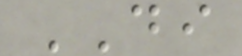DI
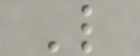L
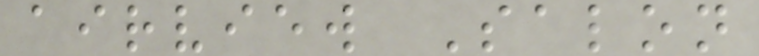airview Salon
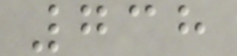738
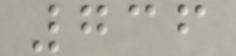736
